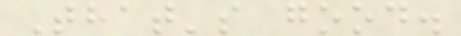That's good.
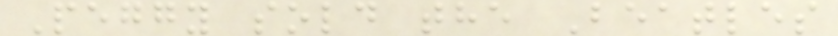Peggy sold the Beatles
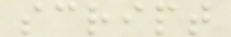script
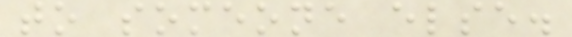to someone else.
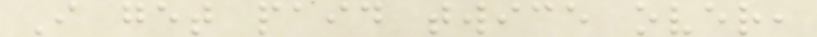I get paid twice over,
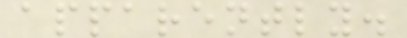apparently.
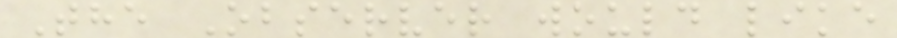The Observer would like
